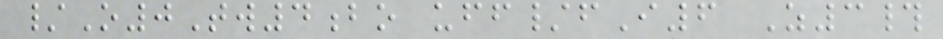/O0Tw4bo uff/fI6 Z3#
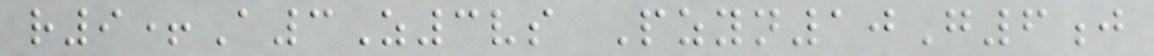r9+A3Z3vs Pzyn10G6j
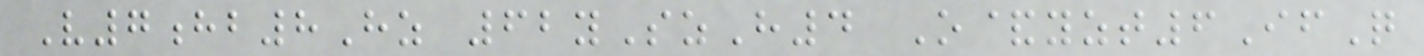V7hb8Hz 62ySzH4 O&yzt6IfQ
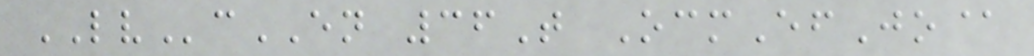LVcEN 36T OcmEfJo@
